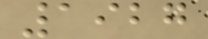1927
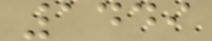1449
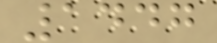1447
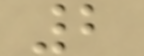2
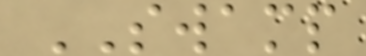SWAMP
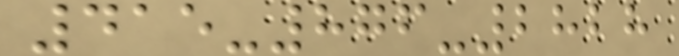415-876-2828
